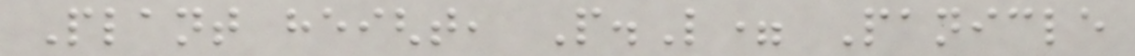Plant height, P.L= Panicle
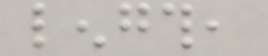length,
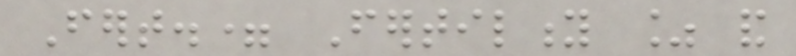Fert.= Fertility % and
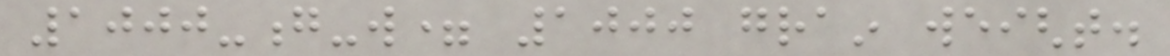1000-g-w= 1000 grain weight.
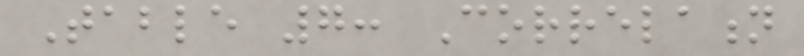Table 7: Correlation
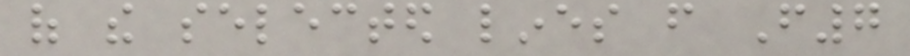of the selected lines from F7
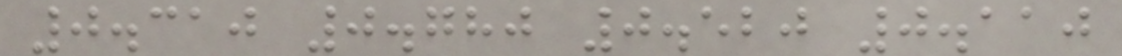0.310 0.780 0.520 0.110
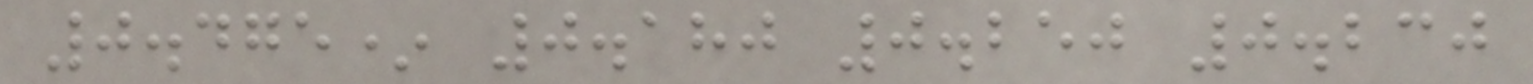0.475* 0.180 0.250 0.230
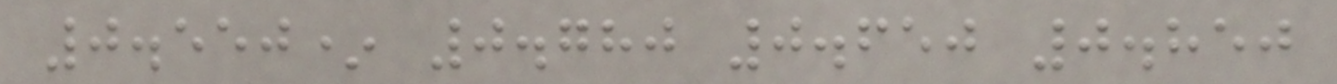0.550* 0.780 0.650 0.850
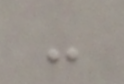-
